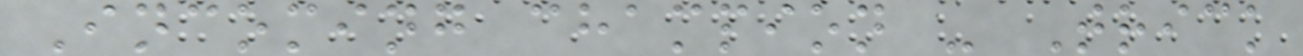Incoming champion - Trick
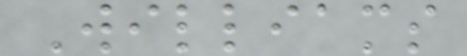Williams
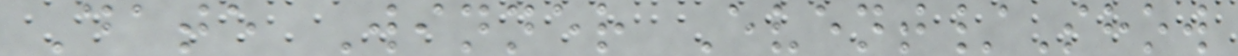Date Winner Event/Show
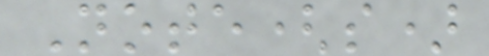Note(s)
